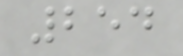254
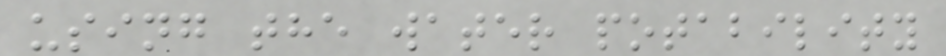using the water potability
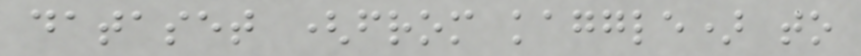dataset (from kaggle) to
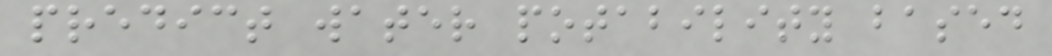predict water potability based
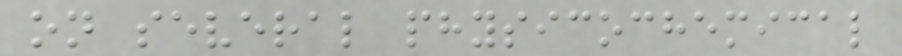on several physicochemical
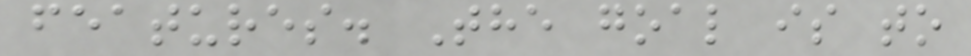features. The goal is to
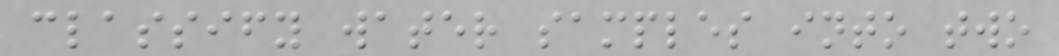classify water samples into two
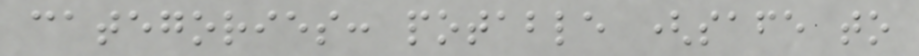categories: potable (safe to
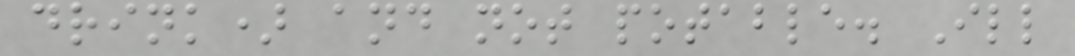drink) and not potable. Ill
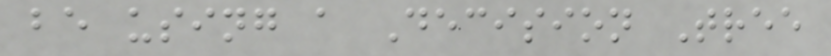be using a Decision Tree
